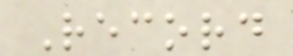Record
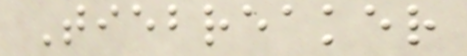Tiebreaker
